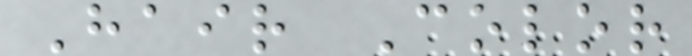Hair Color
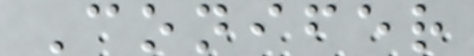Conifer
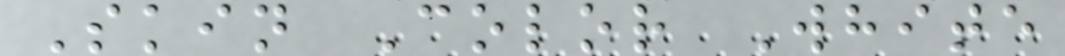Skin Color White
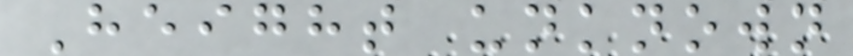Height unknown
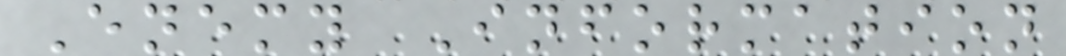Enemy Information
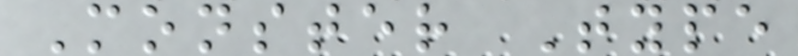Monster Type
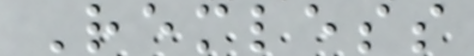Remless
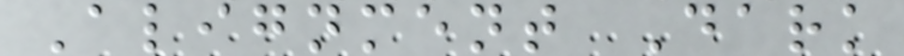Alignment Dark
